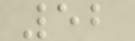52
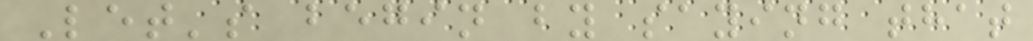Let's begin by saying that
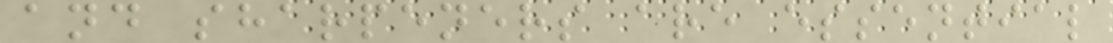and sharpeners are essential
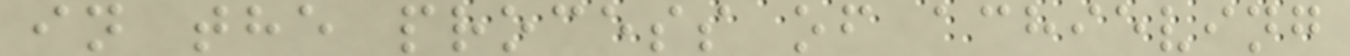in the process of achieving
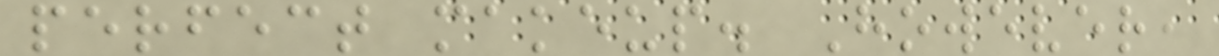perfect makeup. However,
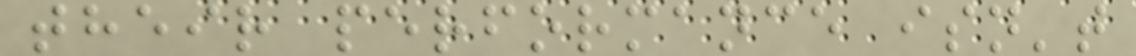their performance isn't
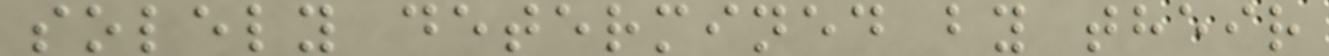solely determined by their
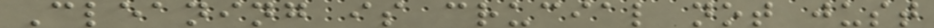Cleaning is crucial not just
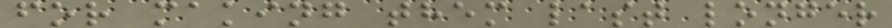for making them last longer
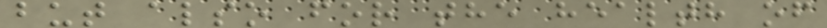but also for the health of
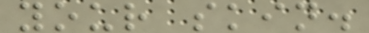your skin.
